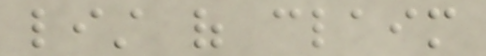list of claim
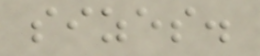sizes.
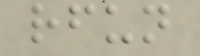rfun
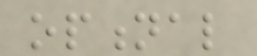optional
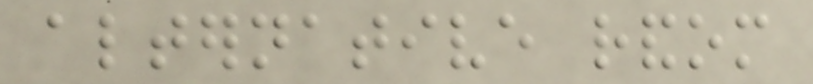alternative random
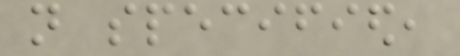not specified,
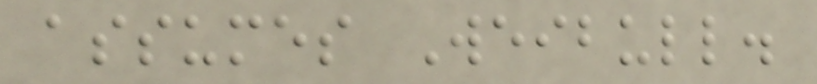assumes Weibull.
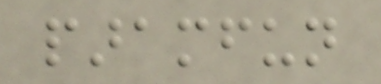paramfun
